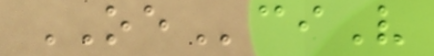OEciV
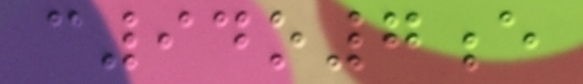c94o7e
